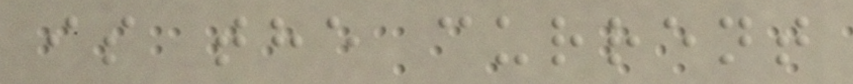is the current
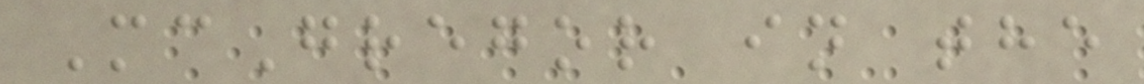McGregor in the
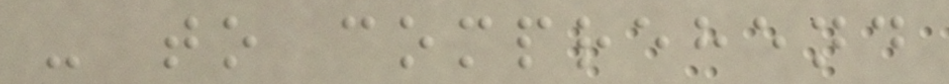- to comprehend
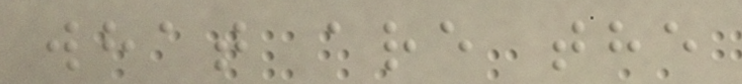what are the
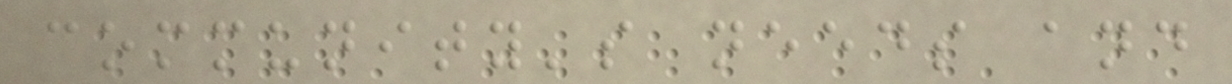community's needs and
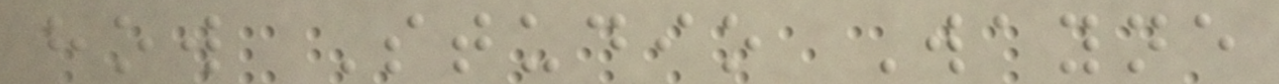how Studio Wayne
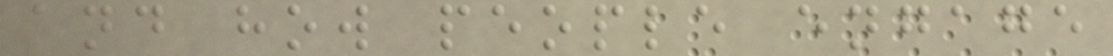and how people engage
